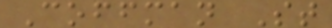Coffman St
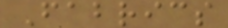Fabrics
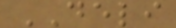DELI
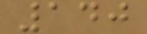140
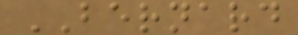BERNARD
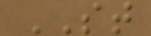ST
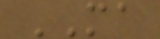MA
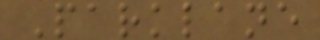Parklane
